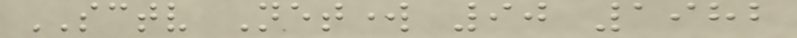SCTV Network 90 1982
